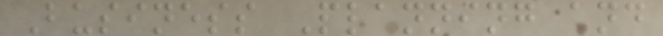Business Planning and
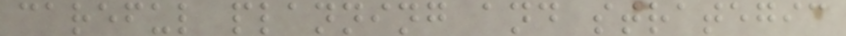careful planning and strategic
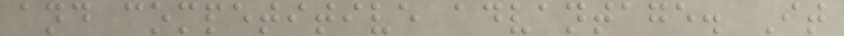and competitive advantage. It
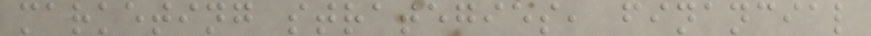marketing strategies, financial
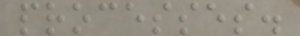processes.
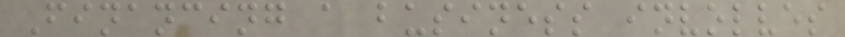Financing a business involves
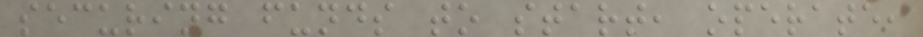securing funds to start, operate,
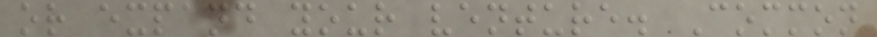or expand your venture. Common
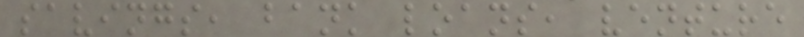savings, bank loans, venture
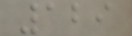129
